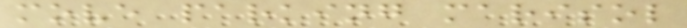move parking marisol
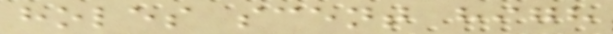holes scent high
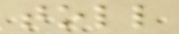toll
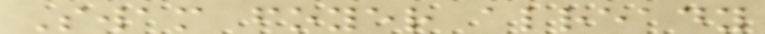Swam foyer already
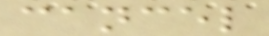cancel
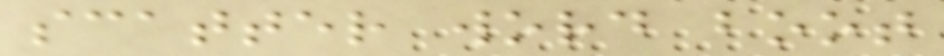scatter word boot
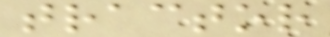tractor
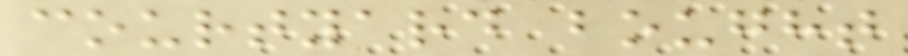courtyard bought
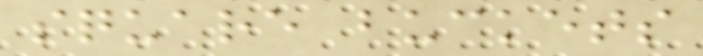square buckets
